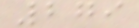279
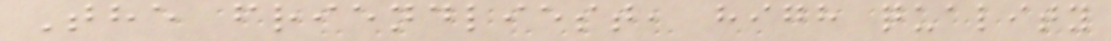The friendliest, high quality
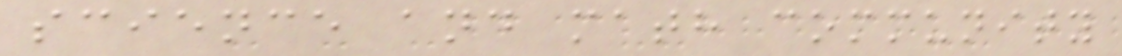science and math community
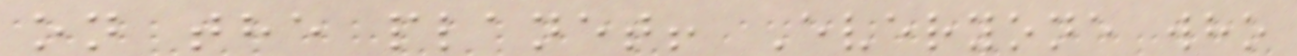on the planet! Everyone who
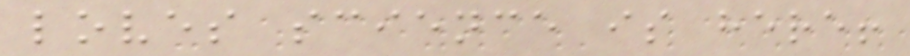loves science is here!
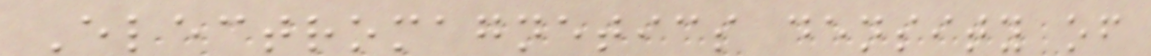Electromagnetics density of
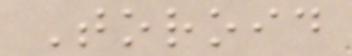Toroid
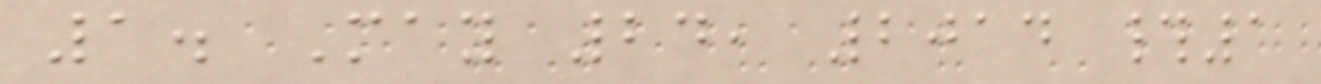1. May 24, 2014 #1
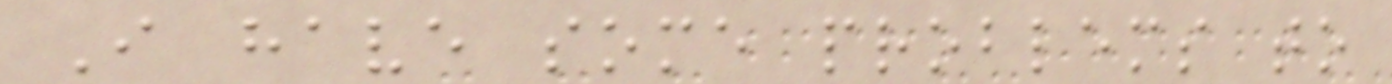I have some problems to
